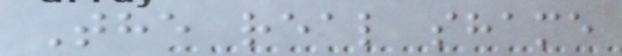The real shame
